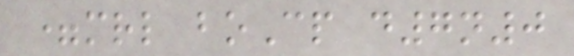=mrl boCp d7n0
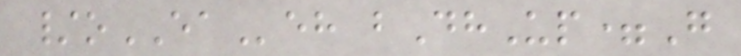/oEAeh bDhUp=G
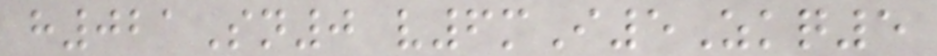h021Sn0 v6mI5Zkq5
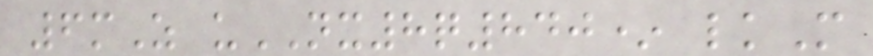6mZ uNX8q840* lkM
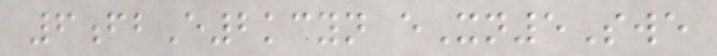6fbE2kcyn eXn5Swe
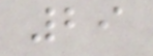29
